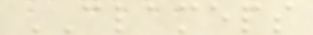CLAMEPS
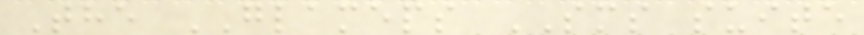The GLAMEPS SMS suite
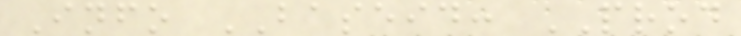Info BASEID: PROD
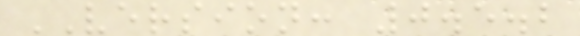VERSION: 0.5.2
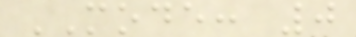MODE: 0
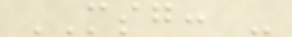MSG: -
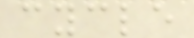cycle
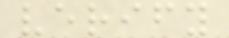verify
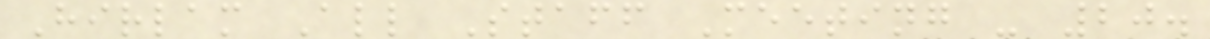Hirlam All Staff Meeting - 20.
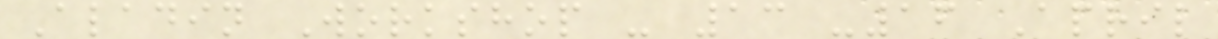Aladin Workshop - 13 -16 April
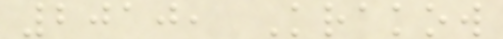2010, Krakow
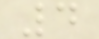4
